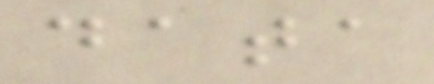data
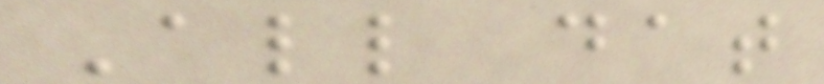All dat
